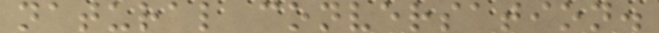natural conversation.
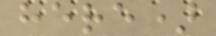here)
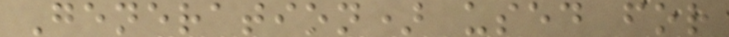Generation) used for
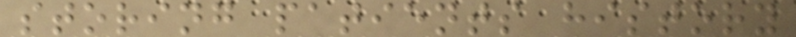storing patients history
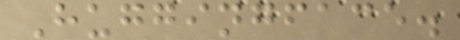Huggingface.
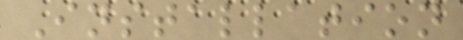Installation
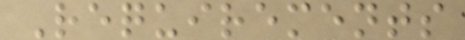Requirements
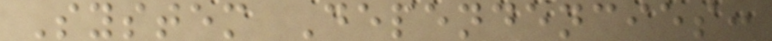System Dependencies:
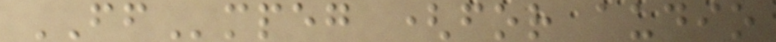FFmpeg (for audio
